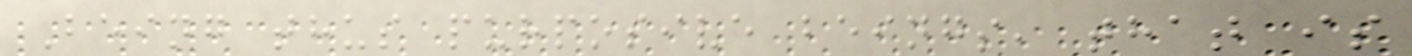Being thus purposive beings, that is
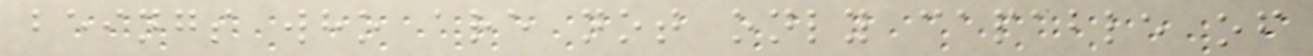beings who are not only capable of
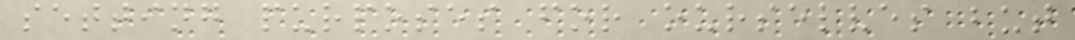setting purposes for ourselves but
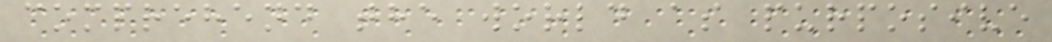comprehend the world as purposive
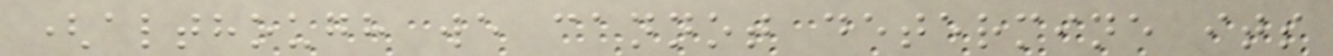(although we cannot determine its
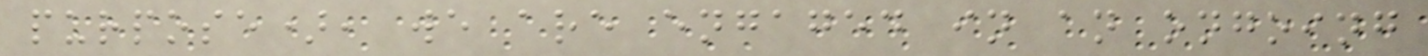purpose), we are engaged in an ongoing
